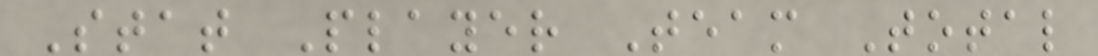Stat Player Team Total
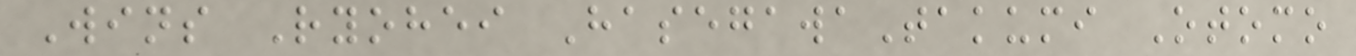Wins Ryohei HasegawaTakumi Otomo
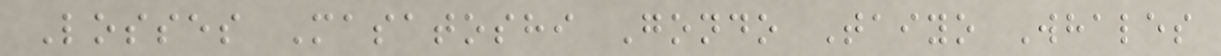Losses Masatoshi Gondo Taiyo Whales
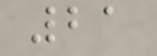21
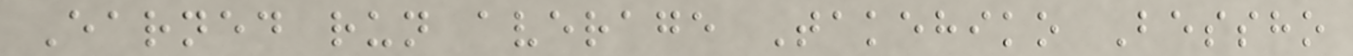Earned run average Takehiko Bessho
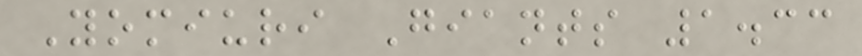Yomiuri Giants 1.33
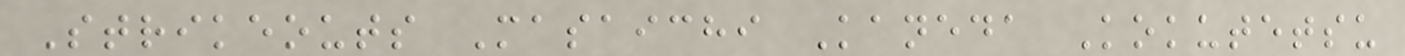Strikeouts Masaichi Kaneda Kokutetsu
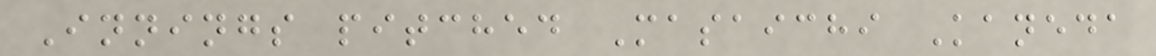Innings pitched Masaichi Kaneda
